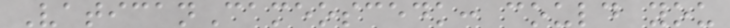VaticanCameoscedk: could you
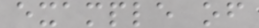example of
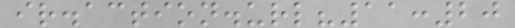ir.action.url?11:20
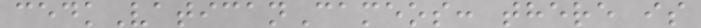cedkVaticanCameos: there is
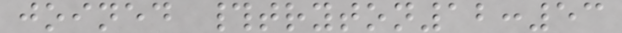joined #tryton12:53
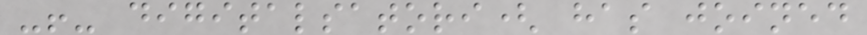-!- digitalsatori( has joined
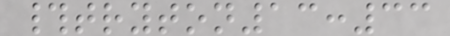#tryton13:33
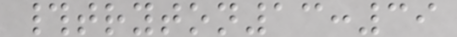#tryton13:39
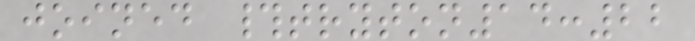joined #tryton14:22
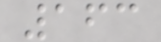163
